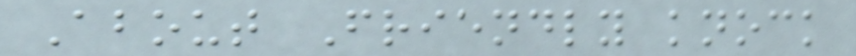About Friendly knock
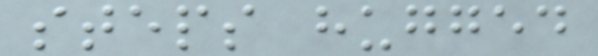steps hugged
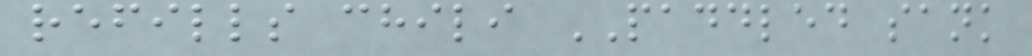refills chili PADDLED sank
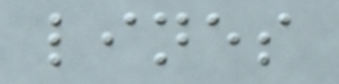lines
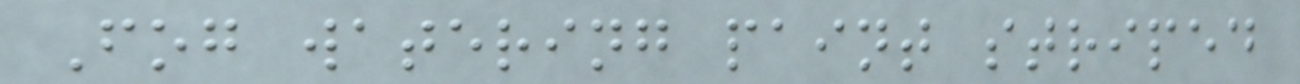Fog watering paint striped
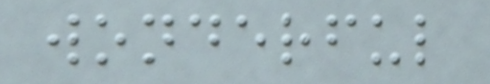wonderful
